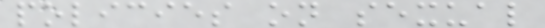policies on sexual
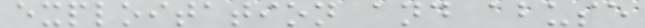exploitation and abuse
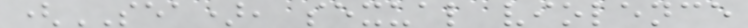(SEA), sexual violence
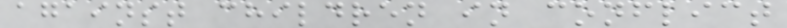against children in conflict
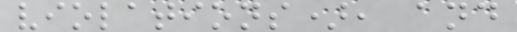violations), and
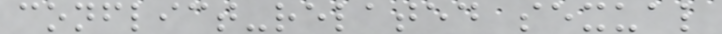conflict-related sexual
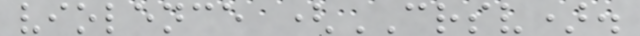violence (CRSV).
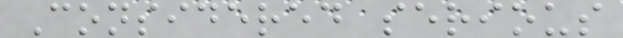Considered serious
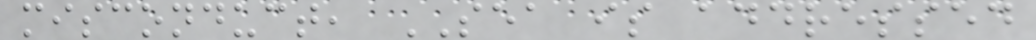misconduct, SEA is addressed
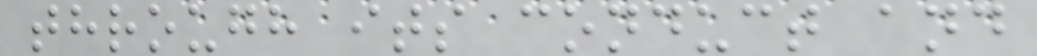through its conduct and
